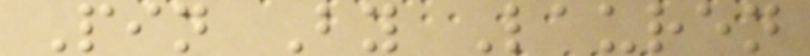Pin By Lauren
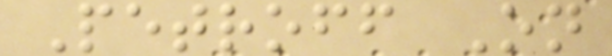Petroff On
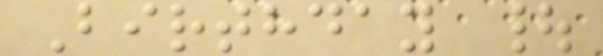Birthday |
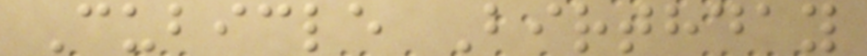Cubicle Birthday
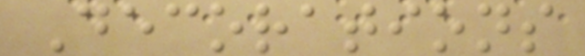Decorations
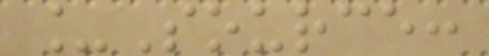_Source:
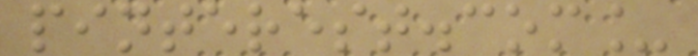pinterest.com_
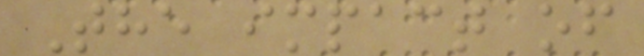The impact of
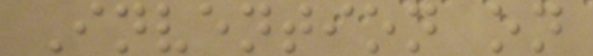Invention on
